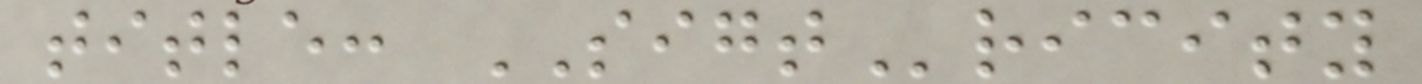title: SIGTricity
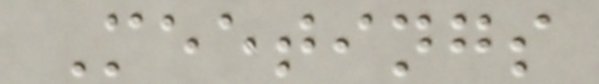Meetings
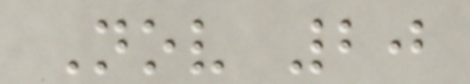Nov 20
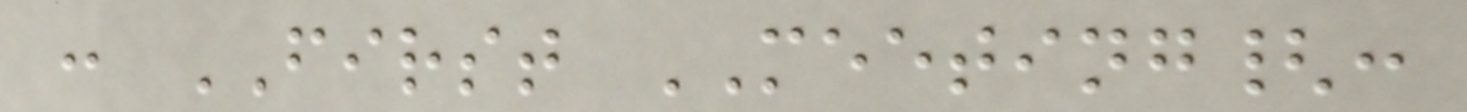: FIRST MEETING{:
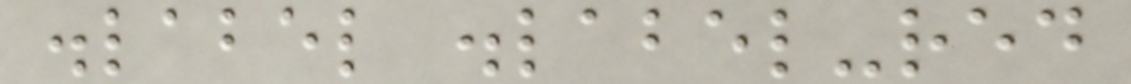.label .label-red
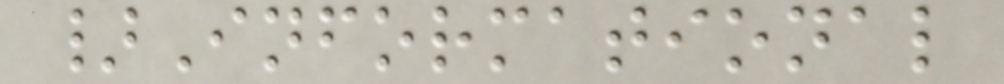}Informational
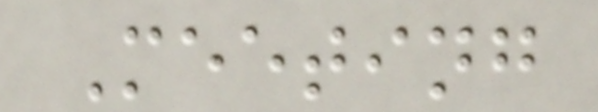Meeting
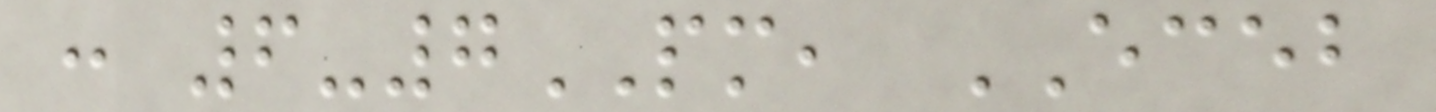: 6-7PM, ECEB
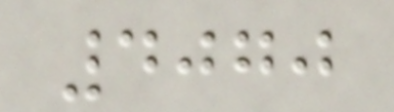4070
